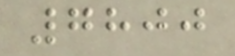7800
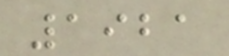1921
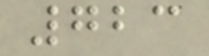723
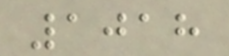1018
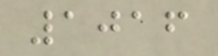1016
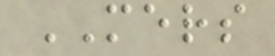MERS
